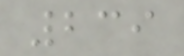239
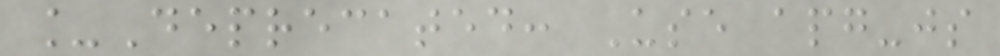_Deprecated: Use apg-js
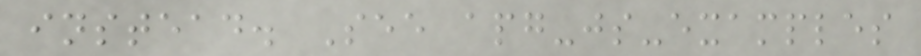instead. See apg-js-examples
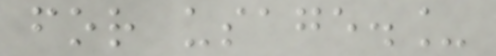for usage._
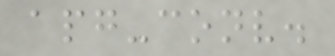apg-conv.
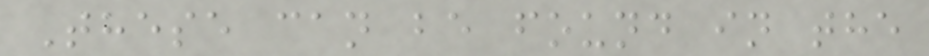These can be found in the
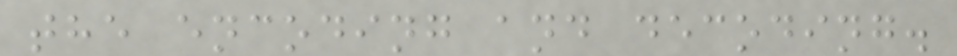the encoding and decoding.
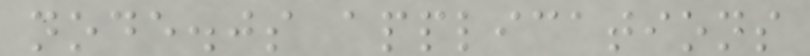node.js applications
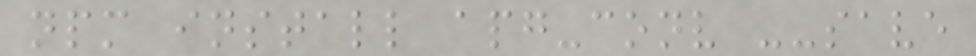npm install apg-conv --save
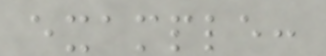example:
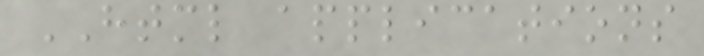HTML applications
